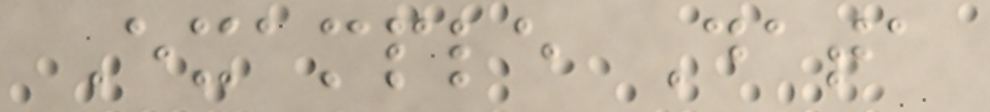Example Data
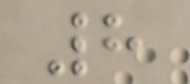8
